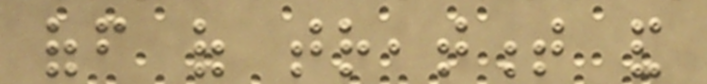off of treatment and
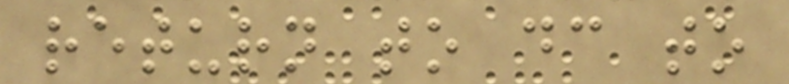return to dc to
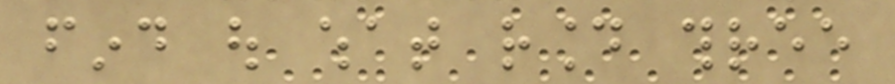find out what round three
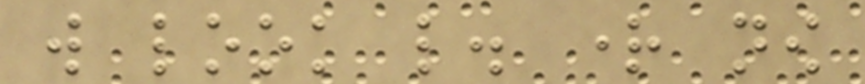will look like. right now
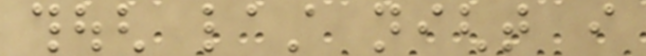though last night i
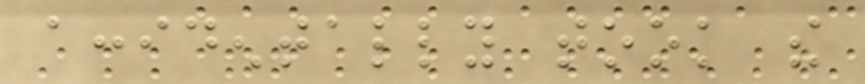accidentally took the
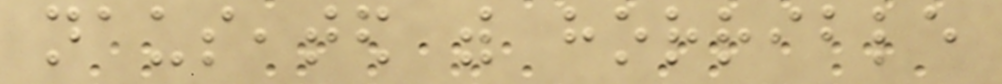nauseated with horrible
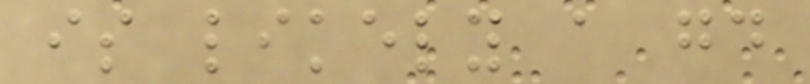is likely a good
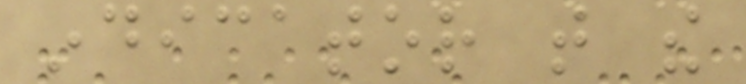indicator that the
